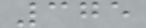375
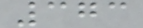373
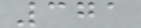371
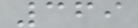369
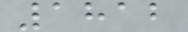1812
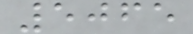5065
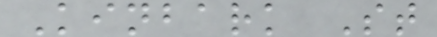Kinbark St
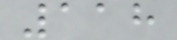118
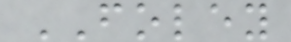FOLEY
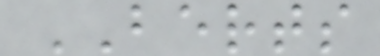BERTS
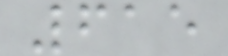615
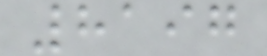8197
